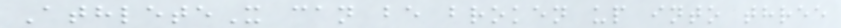AthleteX can be broken up into three
